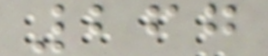267
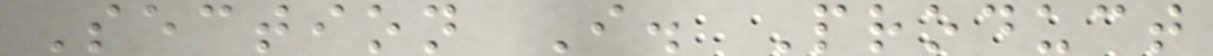Section I. Product
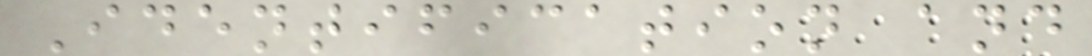Identification and
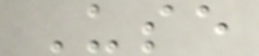Use
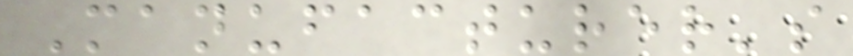Manufacturer's
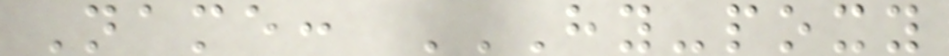Name: HY-POXY
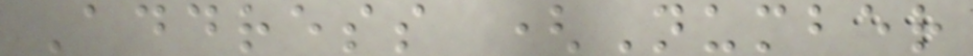Address (Number
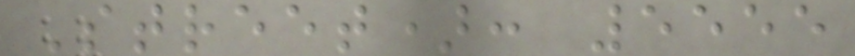Street): 5555
